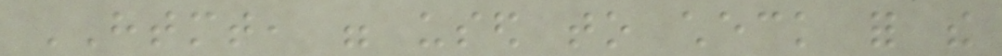HTMT, were used to check for the
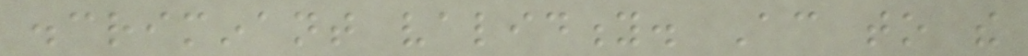discriminant validity. According to the
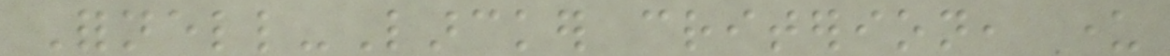Fornell-Larcker criterion, under
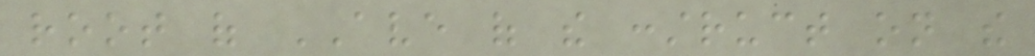root of AVE of the construct on the
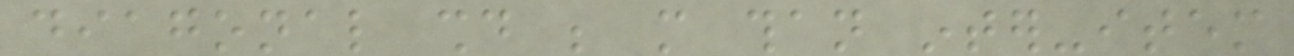diagonal should be more than inter-item
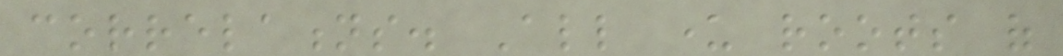correlations. All under roots of
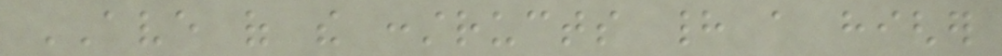AVE of the constructs had a higher
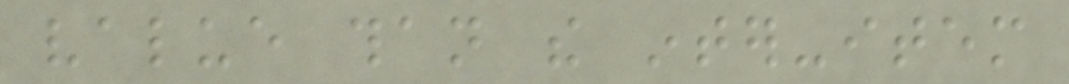value than the inter-item
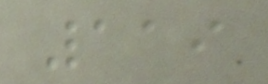119
